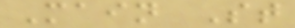Main St
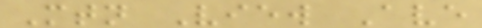Mtn View Ave
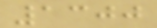1300
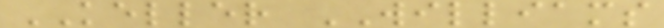KELLER WILLIAMS
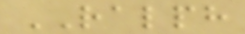RALPH
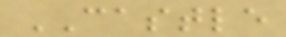CASTLE
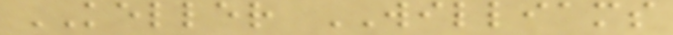KELLER WILLIAMS
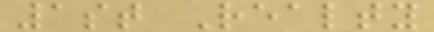1st Realty
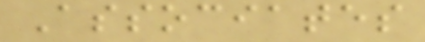Associates
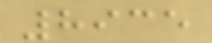8935
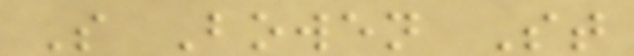S Bowen St
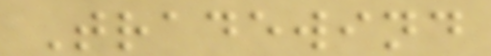Tradewind
